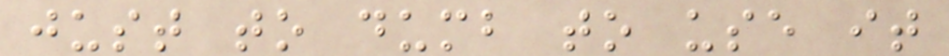just to dumb to use it
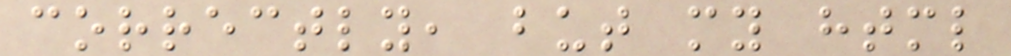correctly, but my html
